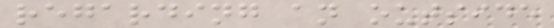regarding an outside
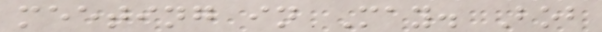meeting in May. Bob
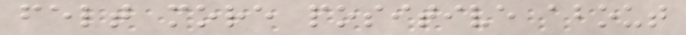felt more positive about
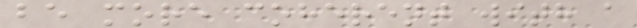be more coherent with a
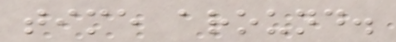time around.
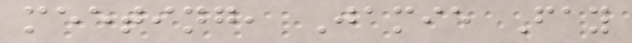meeting, Jamie Fay
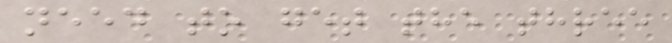need to get the three
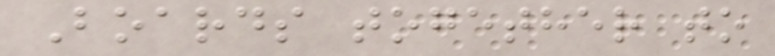Boards together to
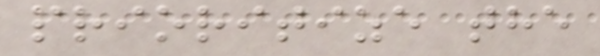prioritize the
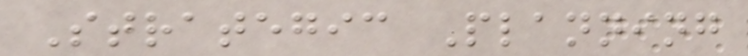Strategic Planning
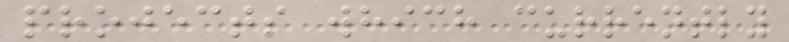projects which currently
